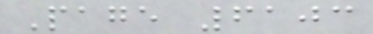Page 6103
